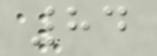84
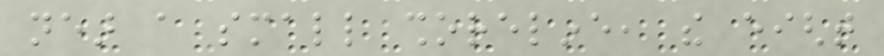near a small shoreline, the eight
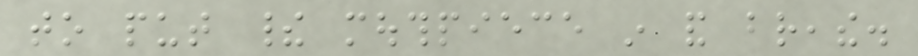to put their mouthpiece in and breathe.
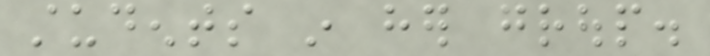students in her group.
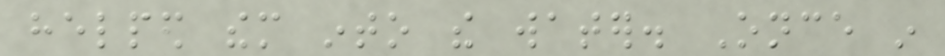helped them into the water. Once in
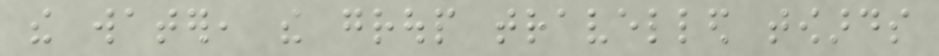the water, the group travelled towards
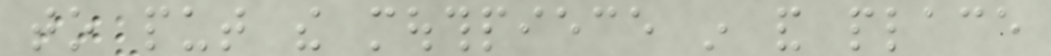to put the mouthpiece in and place
